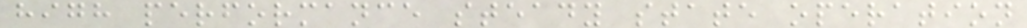high performance steady state operation
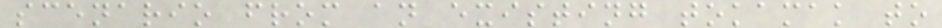scenario from an existing tokamak to
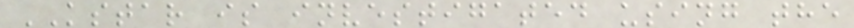KSTAR is investigated using the
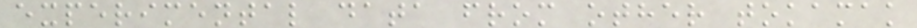experimental data from other tokamak
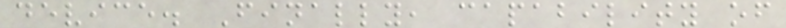device. Finally, capability of
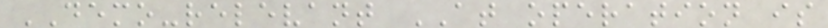DEMO-relevant AT operation is
